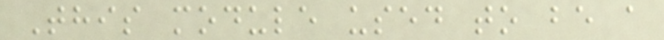This module used to be a
